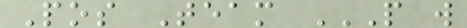Pos Team P W
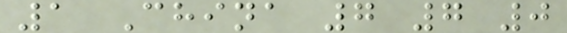1 China 7 7 0
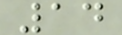14
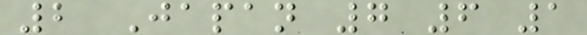2 Japan 7 6 1
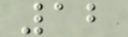12
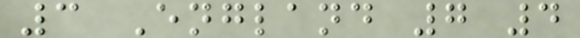3 England 7 4
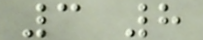3 8
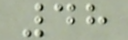48
